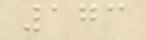173
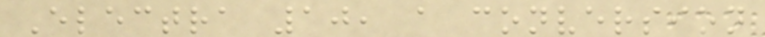Electra 10, a conversion
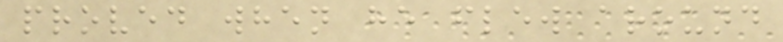proved when he flew around
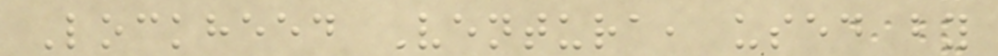Lockheed Ventura, used by
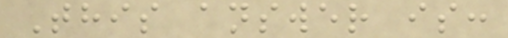This answer is:
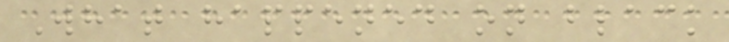What happened on black
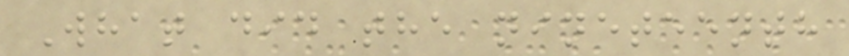What did the nineteenth
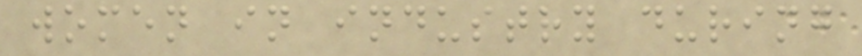women in industry during
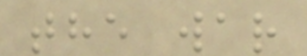the war
